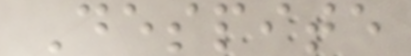Despite
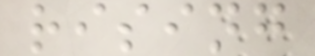rising
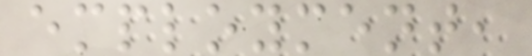employment,
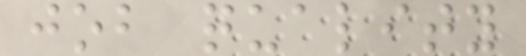job quality
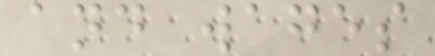and wages
